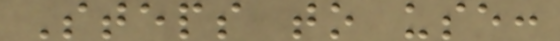Steps to use:
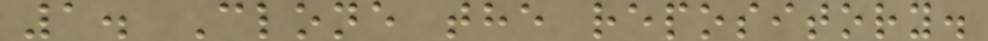1. Clone the repository.
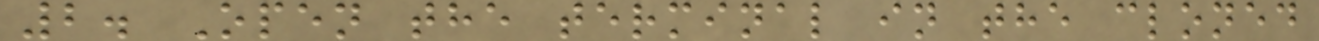2. Open the terminal in the cloned
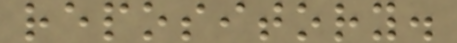repository.
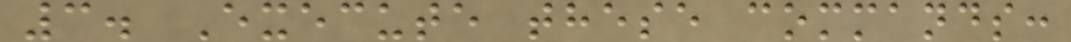3. Execute these commands:
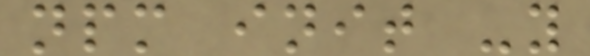npm init -y
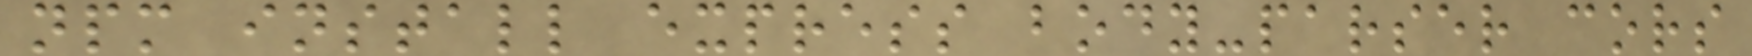npm install express body-parser cors
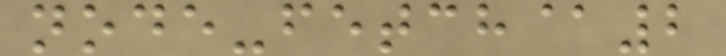node-fetch@2
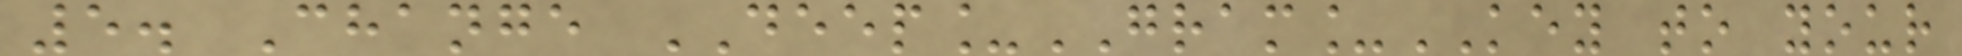5. Change DEEP_GRAM_KEY to your
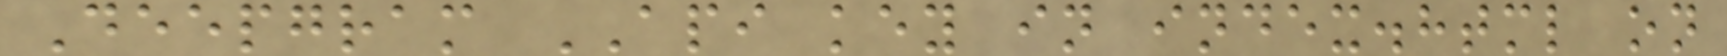Deepgram API key in index.html on
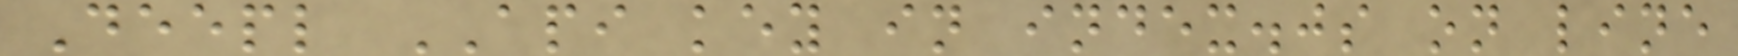Deepl API key in index.js on line
